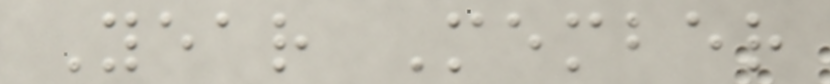Year Member
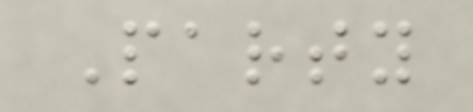Party
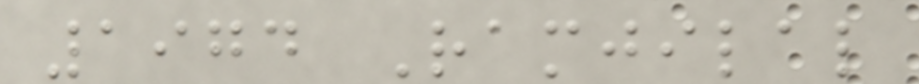1974 Ramjilal
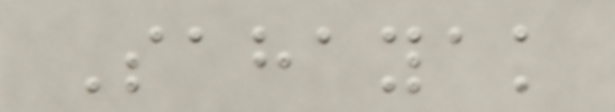Sahayak
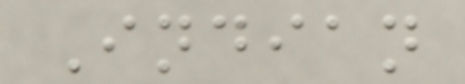Indian
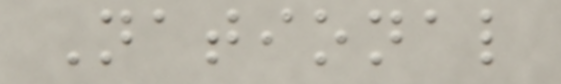National
